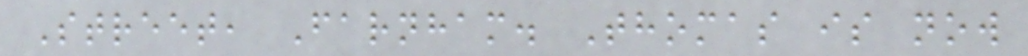Street, Farnham. Thomas is now
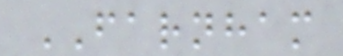FARNHAM
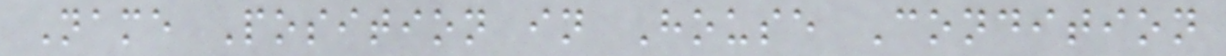Name Position in House Condition
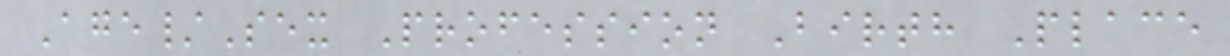Age/Sex Profession Birth Place
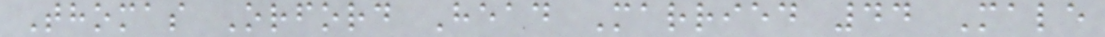Thomas Orford Head Married 44 Male
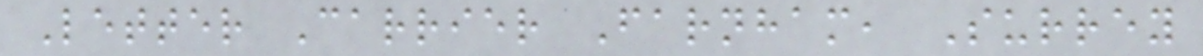Letter Carrier Farnham, Surrey
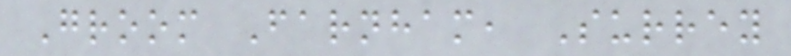Groom Farnham, Surrey
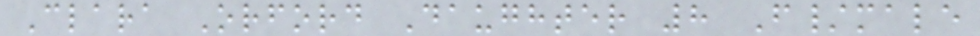Clara Orford Daughter 8 F/male
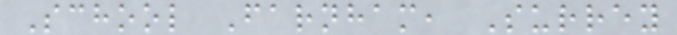School Farnham, Surrey
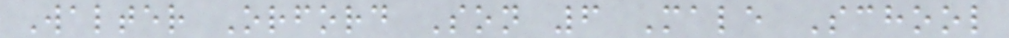Walter Orford Son 6 Male School
